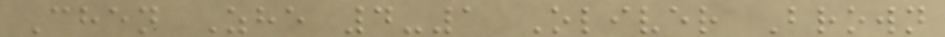Chen Zhe 4-1 Oliver Brown
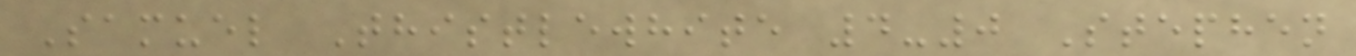Samuel Thistlewhite 4-0 Stephen
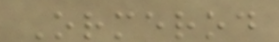Ormerod
